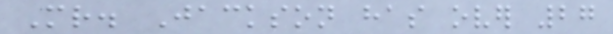Mr. Jackson has over 27
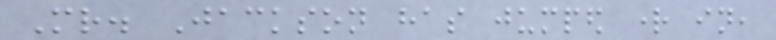Mr. Jackson has jumped right in,
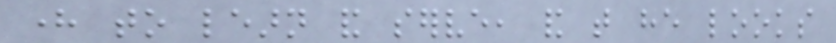here to learn and serve, and that he looks
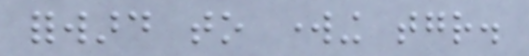forward to working together.
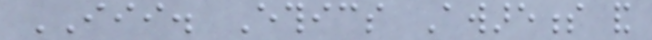III. Ethics Awareness and
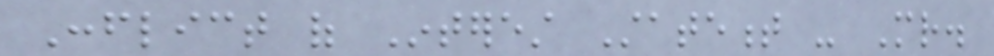Conflict of Interest Statement - Mr.
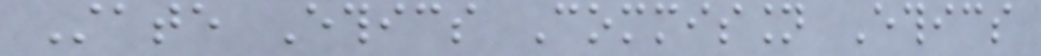State Ethics Commission Ethics
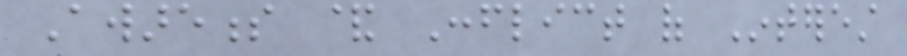Awareness & Conflict of Interest
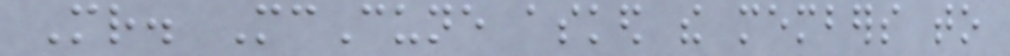Mr. McCune asked the members to
